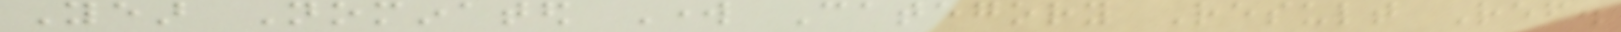Year Nominated Work Category Result Ref.
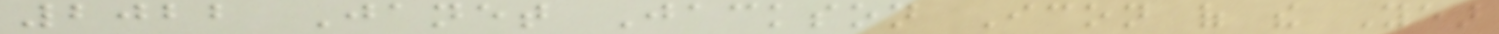2022 Janet Jackson Icon of the Year
